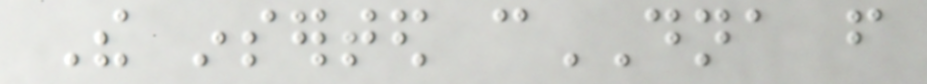The inserted cDNA from
